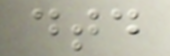dtd
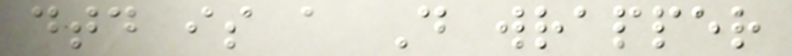dtd is a D wrapper
